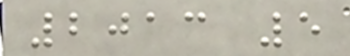2013 5
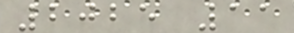2025 11
